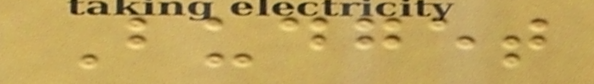Budget
